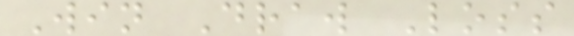Win Draw Loss
